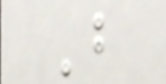But
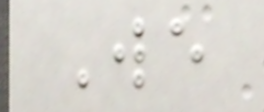We
